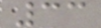33
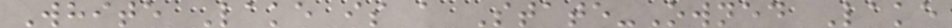White Lake is a State-Owned Lake
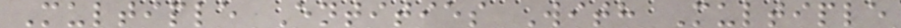Multiple Entities With Multiple
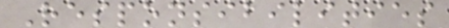Responsibilities
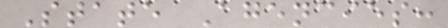State Agencies:
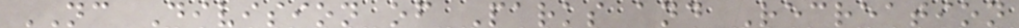NC Division of Parks and Recreation
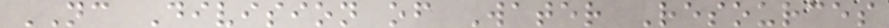NC Division of Water Resources
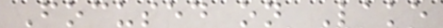Focused on Lake
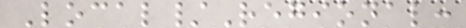Local/Regional:
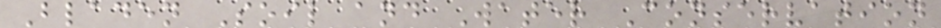Bladen Soil and Water Conservation
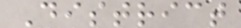District
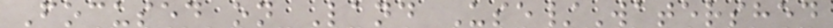Focused on Land Use/Watershed
